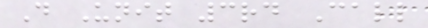D Unit 3rd Call
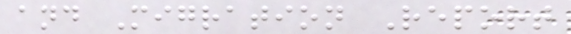and Migration Report
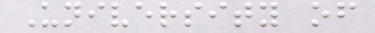University of
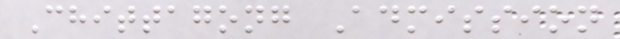Chittagong Admission
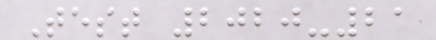Test 2020-21
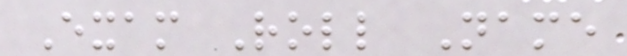Exam Roll Name
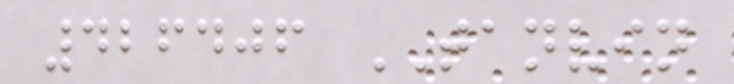426406 TANVIN
